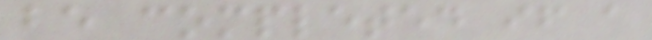be completed if a
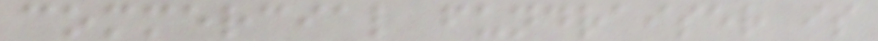commercial fundraiser is
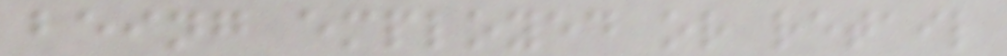being employed or retail
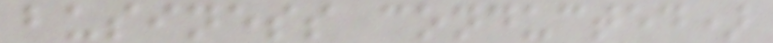business conducted)
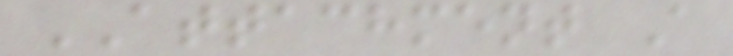ATTACHMENT A
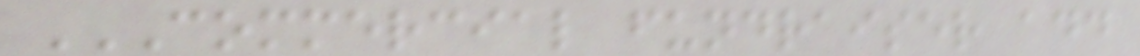COMMERCIAL FUNDRAISER ADD
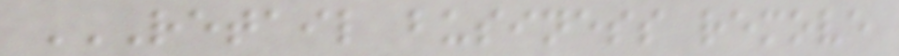RETAIL BUSINESS REMOVE
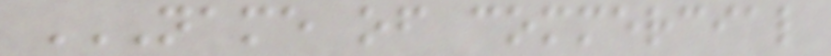NAME OF COMMERCIAL
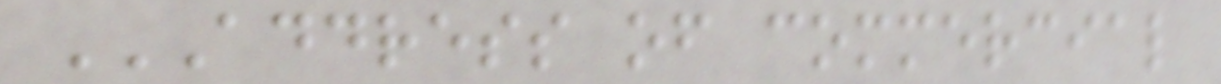ADDRESS OF COMMERCIAL
